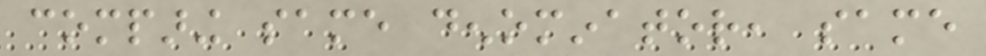comparing same denominator, same
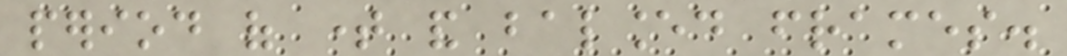period of time and balanced frames.
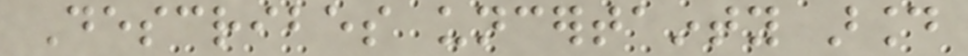Describes uncertainty around
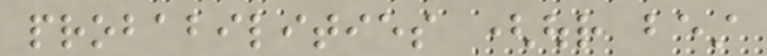probabilities (our best
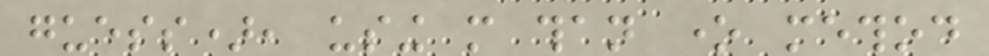guess), using more than one method
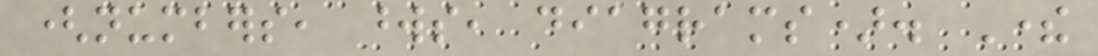(numbers, words, diagrams). There
